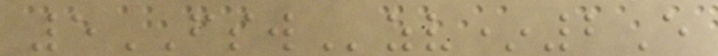5FSWzv*2E
